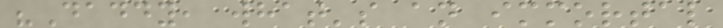"Daddy, what's an immortal
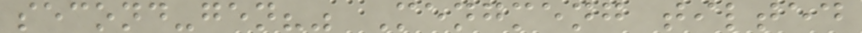second-gen?" Mengmeng tilted
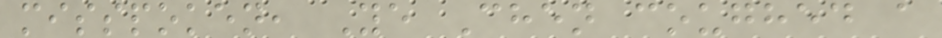misspoken, Ye Chen coughed a
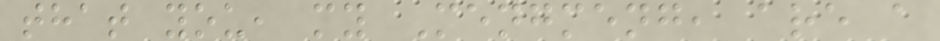that you, my Mengmeng, are a
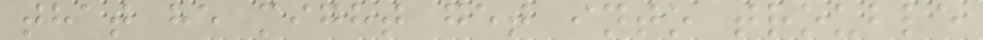that he might get into trouble
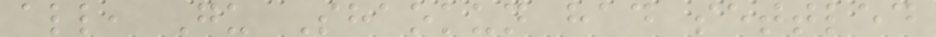all, Gu Shaokun had settled
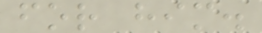for him.
